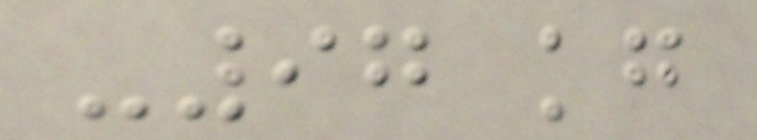-97 kg
